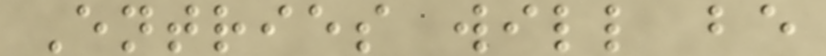Entries will be
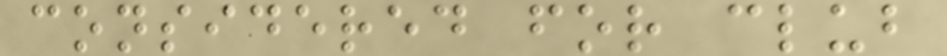considered for club
